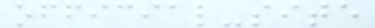official-site
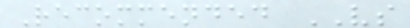Recommended VS
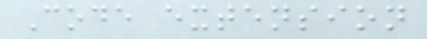Code extension
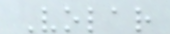Volar
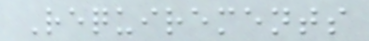Requirements
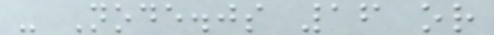- Node.js 16 or
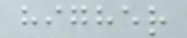higher
